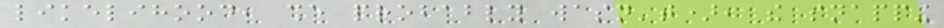likelihood, she probably wasn't), the snapping
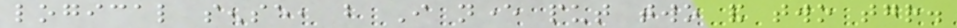logical sense, but I never put two and two together.
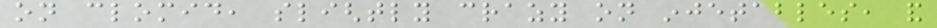on clomid, slightly crazy on injetables, and
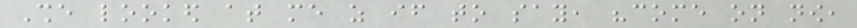She looked at me as if to say, "come on now,
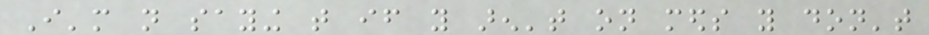I'm not saying that if you aren't on meds you don't
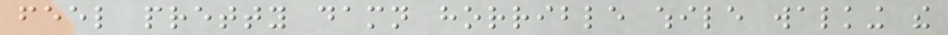feel pretty damn horrible while walking the
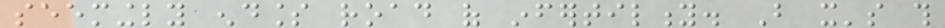seemingly endless road of infertility. But it's this
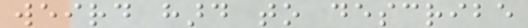weird hard to describe
